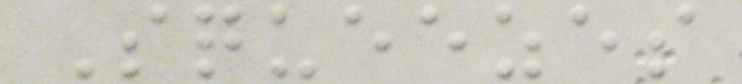Squeezes
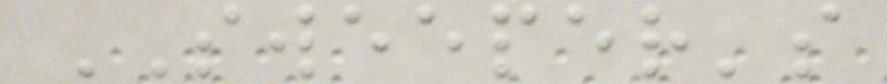SWEEPER's
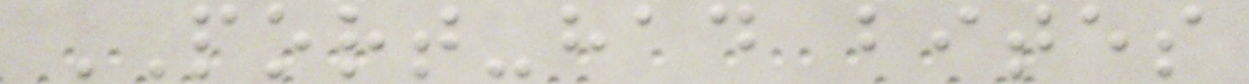PORT-had bites
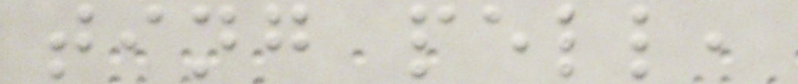ting pell,
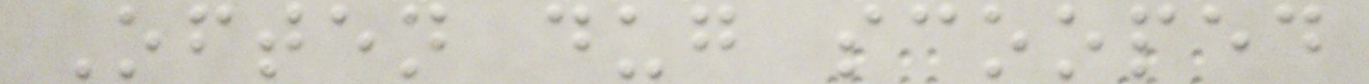Often dug scooped
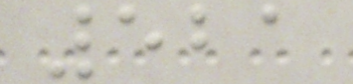521
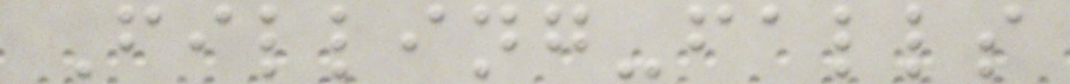Filling-falls
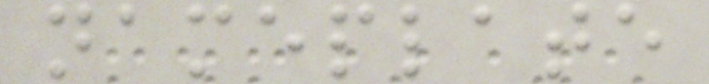nameplate
